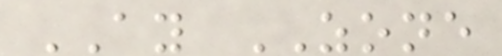AY ZONE
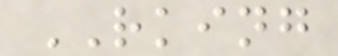RKING
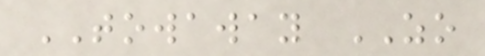TOWAWAY ZO
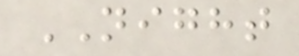NIGHT
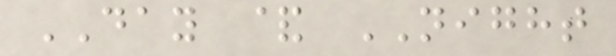DAY & NIGHT
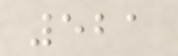521
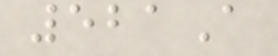521A
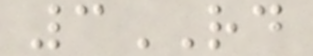3RD
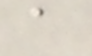a
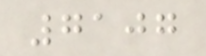7107
